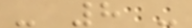- 8 -
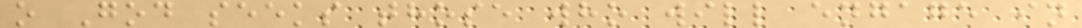o God seeks those who will engage in
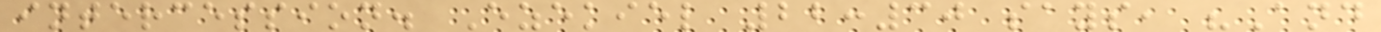intercession. Ezekiel 22:30 says, "And
